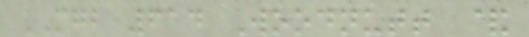MGB 614 Woodnutt &
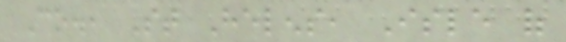Co., St Helens, Isle of
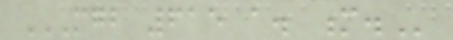MGB 615 A. M.
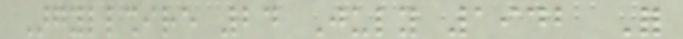Argyllshire 24 July 1942 For
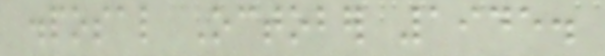disposal October 1945.
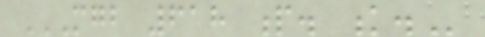MGB 618 P. K.
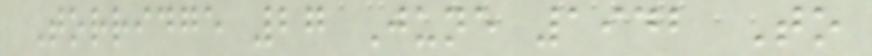Torridge 27 June 1942 To
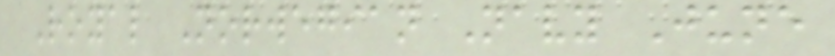Royal Norwegian Navy June
